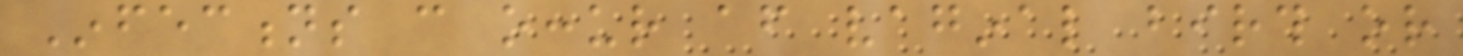Infections can occur after vaginal birth or
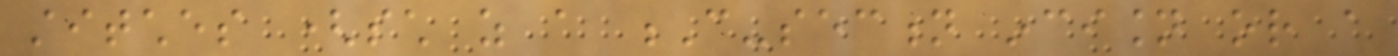stitches (such as a C-section incision or a
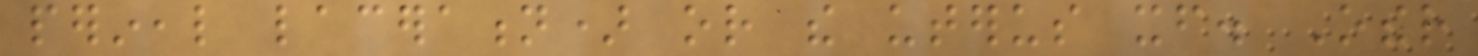perineal laceration) or the uterus itself. Other
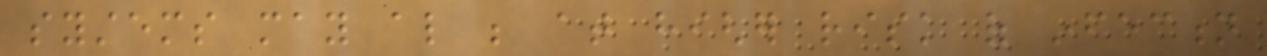systems may also be at higher risk of infection
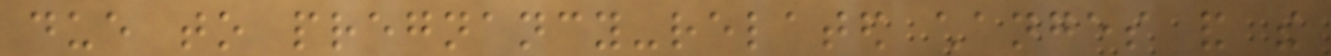due to pregnancy-related changes and the
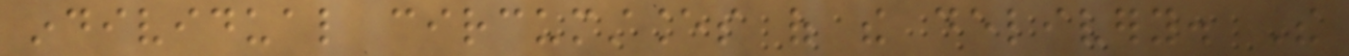individual circumstances of the delivery. The
